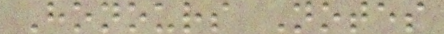Honours Notes
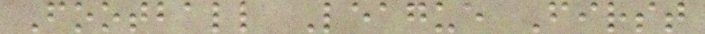Football League First
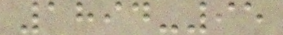1894-95
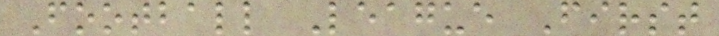Football League First
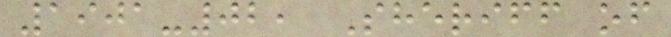1901-02, Sheriff of
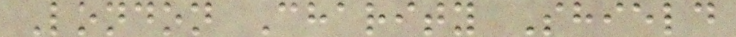London Charity Shield
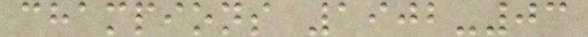champions 1902-03
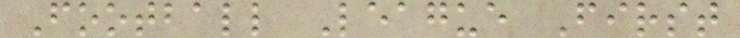Football League First
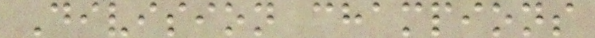Division champions
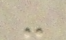-
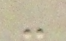-
